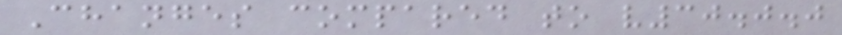Changes compared to v30.0.0
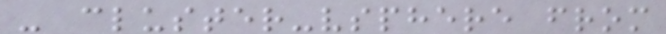- cluster-vsphere from
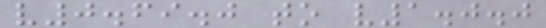v0.69.0 to v1.0.0
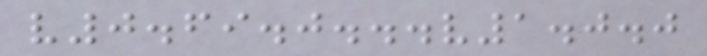v0.69.0...v1.0.0
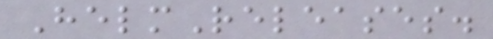HelmReleases.
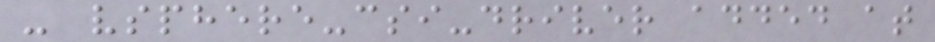- vsphere-csi-driver added at
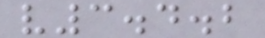v3.4.2
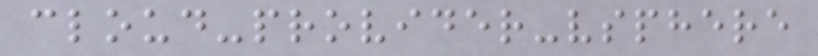cloud-provider-vsphere
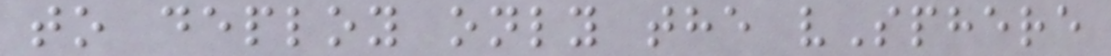to deploy only the vSphere
